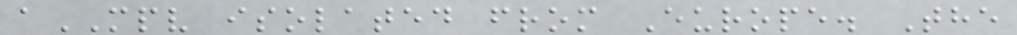aMPV isolated from Europe. The
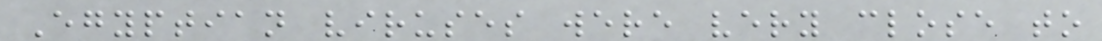Egyptian viruses were very close to
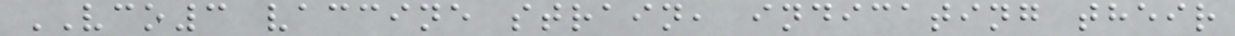VCO3 vaccine strain, indicating their
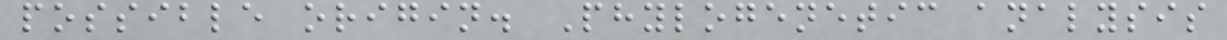possible origin. Phylogenetic analysis
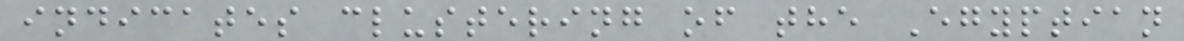indicates clustering of the Egyptian
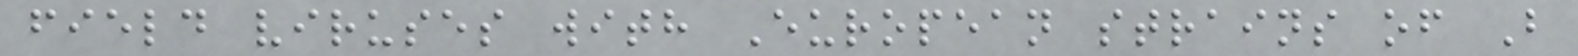field viruses with European strains of B
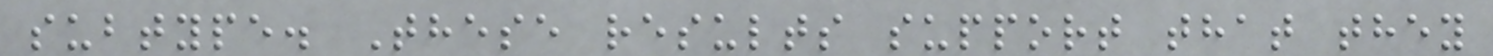subtype. These results support that they
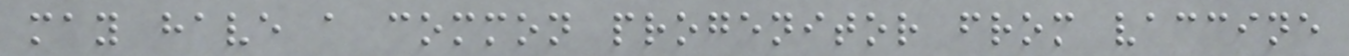may have a common progenitor from vaccine
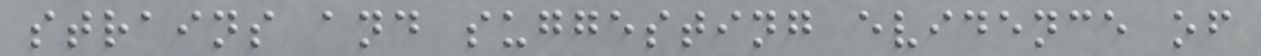strains and suggesting evidence of
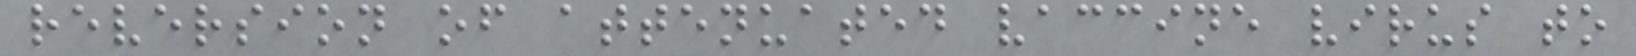reversion of attenuated vaccine virus to
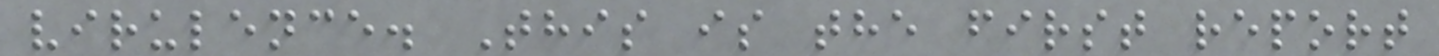virulence. This is the first report
